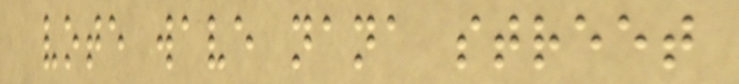vote wave nana street
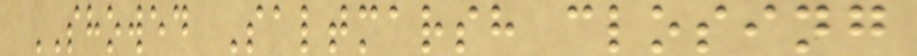SHOWED Saltmarsh closing
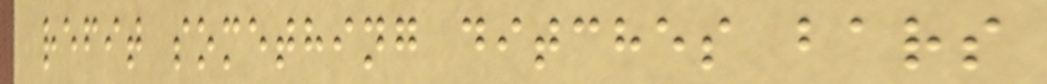refit something ditches bars
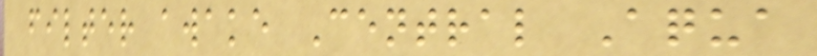filter awake Central Aqua
